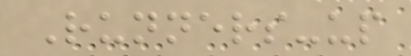Runners-up
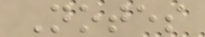Notes
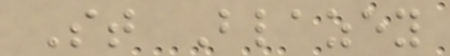St Blazey
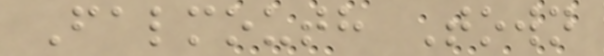Falmouth Town
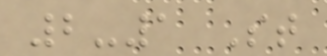2-1 St
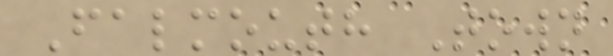Falmouth Town
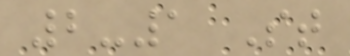2-1 St
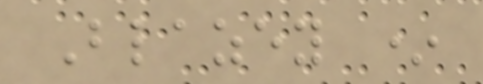Blazey *
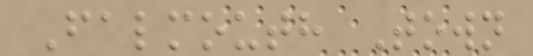Falmouth Town
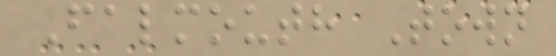Falmouth Town
